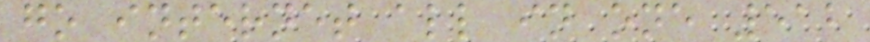go internet all in one 512
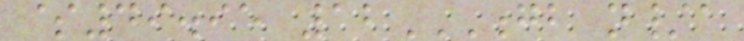$49.95 12GB N/A
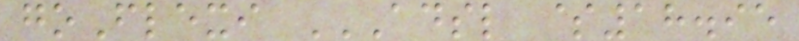goFlexi ADSL $18.95
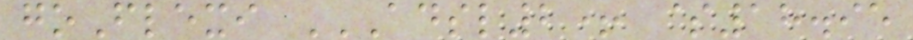goFlexi ADSL2+ $18.95
